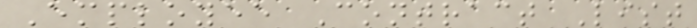Employee Contract List
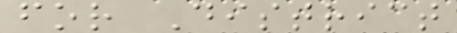for District
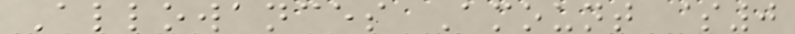Allowances Amount $0
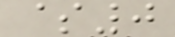$0
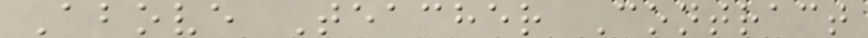Above Teacher Contract
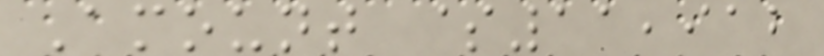Amount $11,912
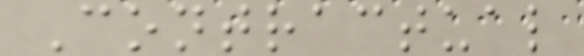Contractual
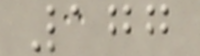177
